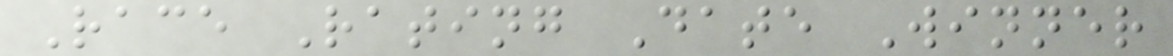Race Rating Date Winner
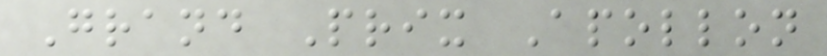Grand Prix Apollon
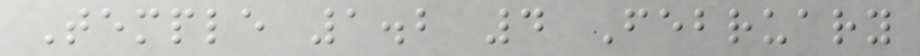Temple 1.2 4 February
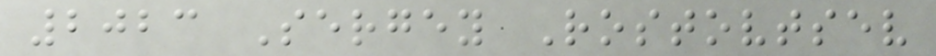2023 Sergey Rostovtsev
